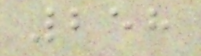258
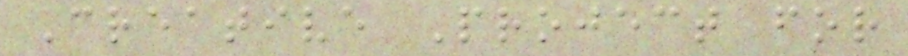Creative Project for
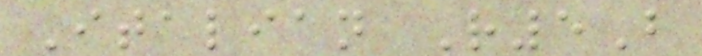Italian R5B
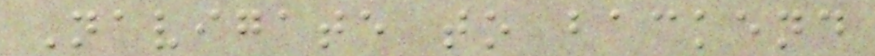Navigate to backend
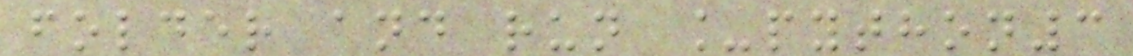folder and run _python3
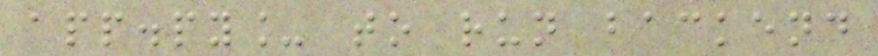app.py_ to run backend
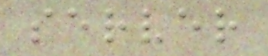server
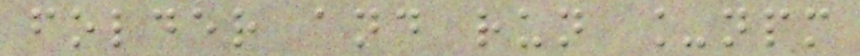folder and run _npm
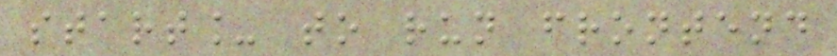start_ to run frontend
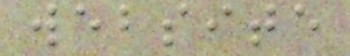website
